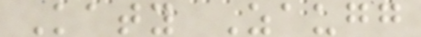Katy Zaugg
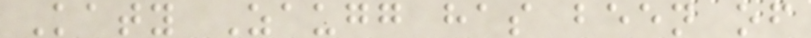Katy Zaugg has been of
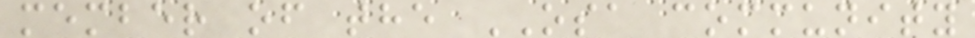member of the OSA community
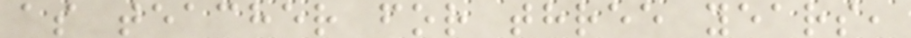as teacher for three years,
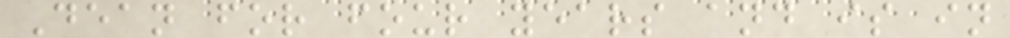Dean for four years and is in
